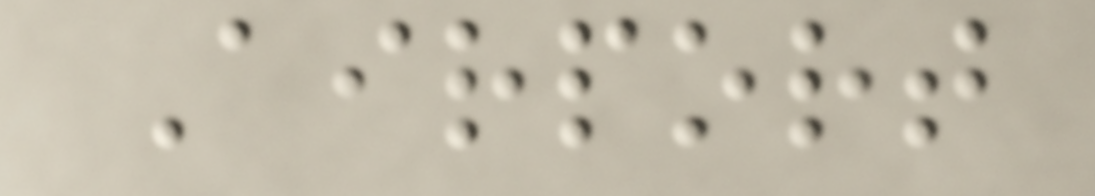Airport
